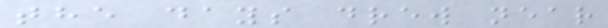the days drew near
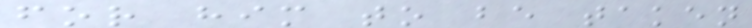for him to be taken
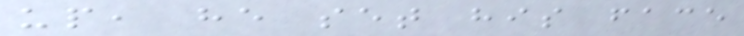up, he set his face
